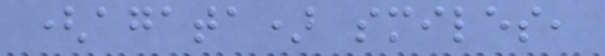(agata) smiles,
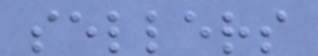sellers
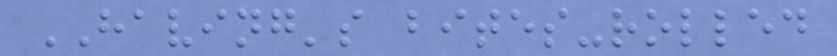HAVING's bites-rolled
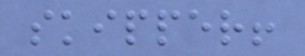skipper!
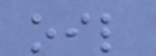oil
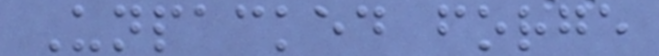Unpacked forge
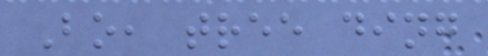Bo, tree ding
